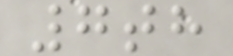7th
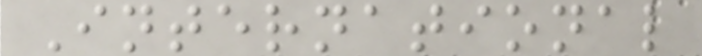International
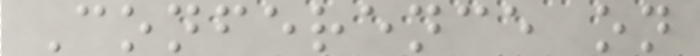Conference on
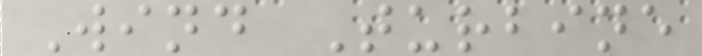Wind Turbine
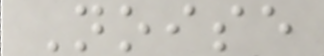Noise
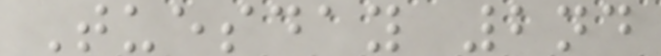Tuesday 2nd
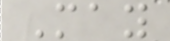May
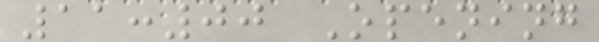11:00 Opening
